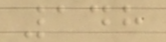148
